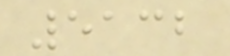5132
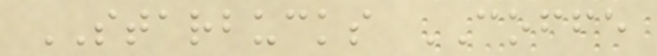STARBUCKS COFFE
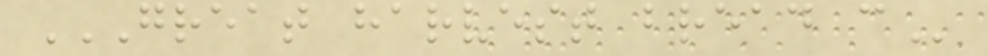GREAT HARVEST BREAD C
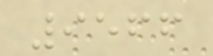9566
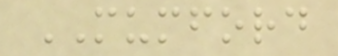MUMFORD
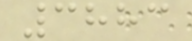3883
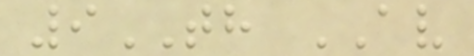9TH AV
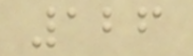126
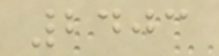2403
